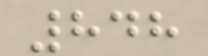848
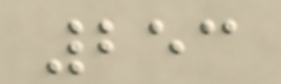253
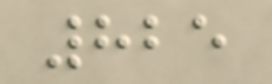825
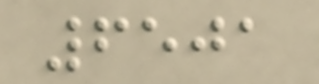6501
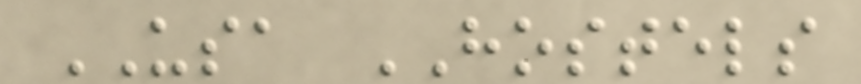USA HOSTELS
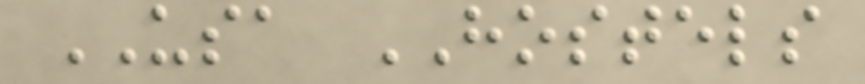USA HOSTELS
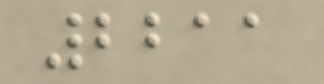2211
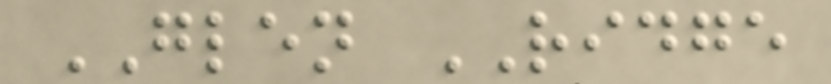GLEN RIDGE
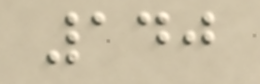140
